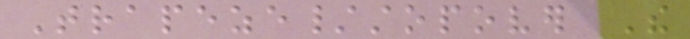Trapeze/stopover The
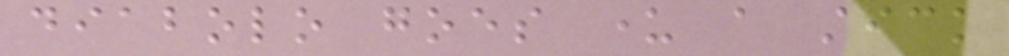diabolo goes under a stick
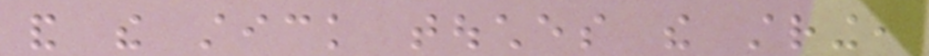and the stick touches the string,
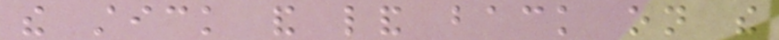the stick and land back on the
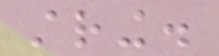string.
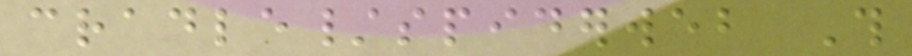cradle/spiderweb This
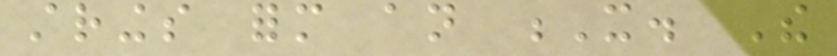strings form an X. The
